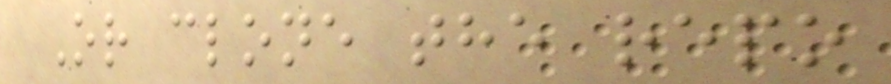Or clone the repo
